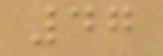47
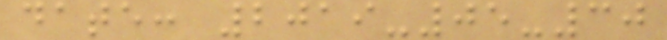date: 2019-05-30
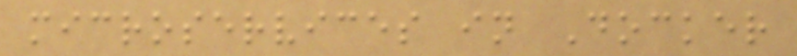microservices in Docker
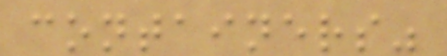containers"
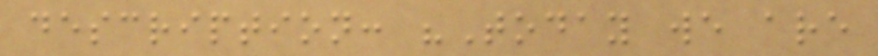description: "Today we are
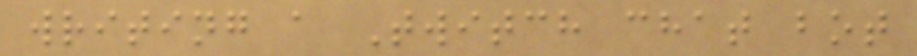writing a Twitch chat bot
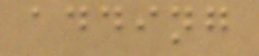adding
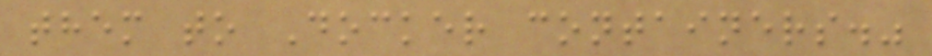them to Docker containers."
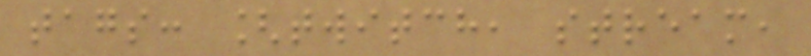tags: [twitch, stream,
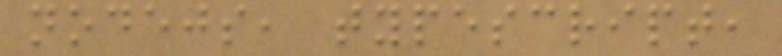nodejs, typescript,
